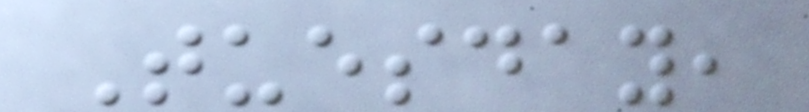Tuesday,
